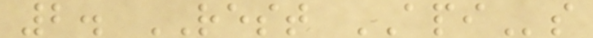2. REST APIs
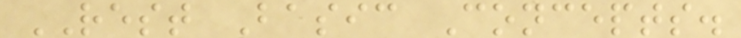REST Basic Concepts.
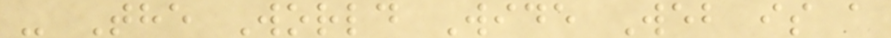- The World Wide Web is a
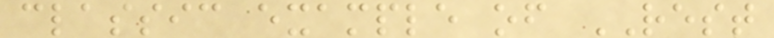classic example of REST
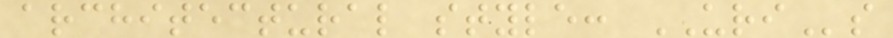architectural style: URIs
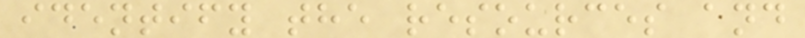identify the resources and
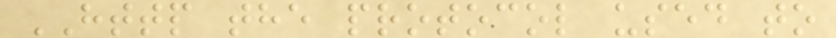HTTP the protocol used to
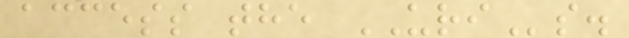access the URIs.
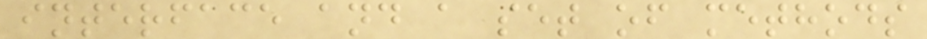interface and a set of methods
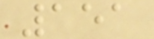151
